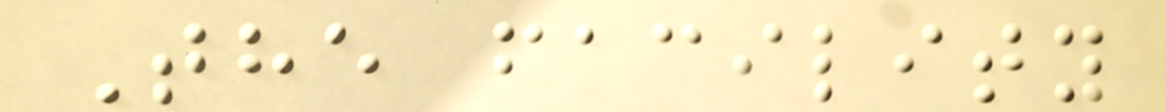The facility
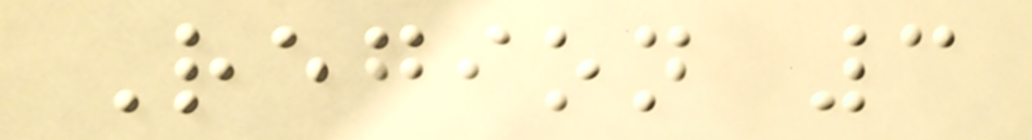Region 3
